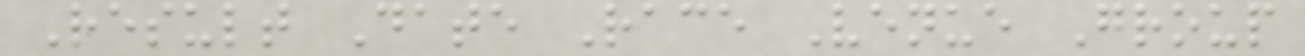Result Date Race Venue Group
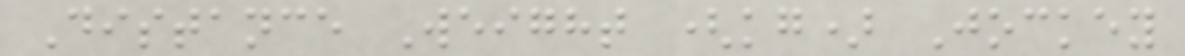Distance Weight (kg) Jockey
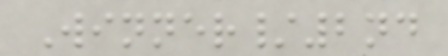Winner/2nd
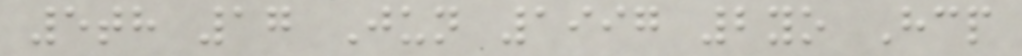5th 17 Jun 1997 2yo Hcp
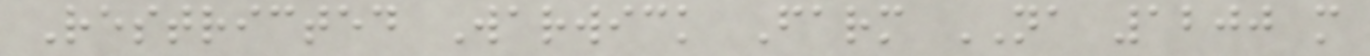Restricted Warwick Farm NA 1200 m
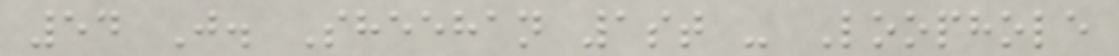54 J. Sheehan 1st - Loophole
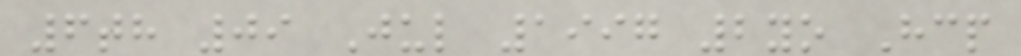6th 09 Jul 1997 2yo Hcp
